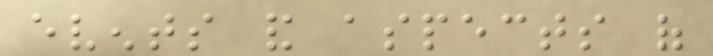events and aspects of
